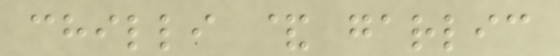chilli & garlic
